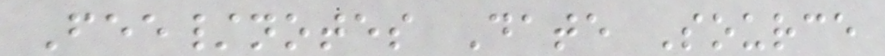Fee/notes Date Source
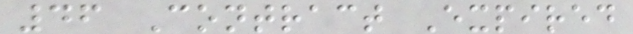46 Contract Expired
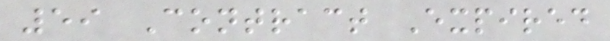59 Contract Expired
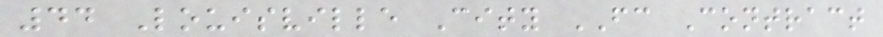44 Louisville City FC Contract
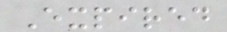Expired
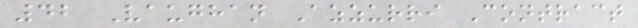42 Vaughan Azzurri Contract
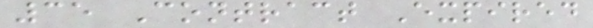35 Contract Expired
